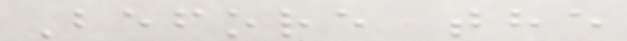Before the
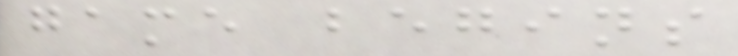game begins
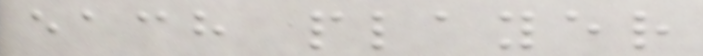each player
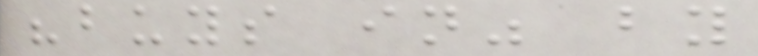"buys in" by
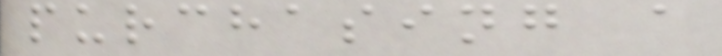purchasing a
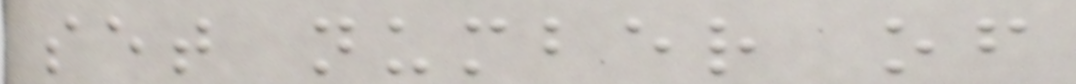set number of
